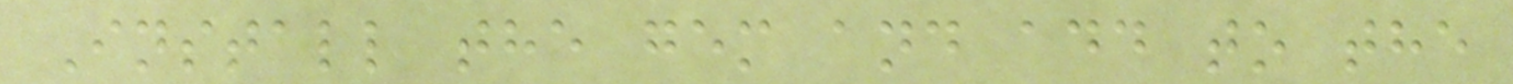Install the gem and add to the
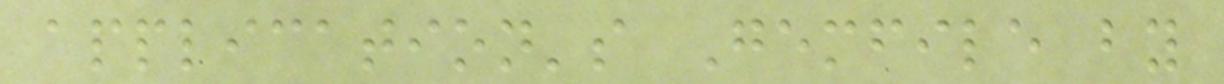application's Gemfile by
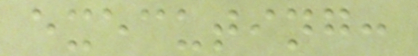executing:
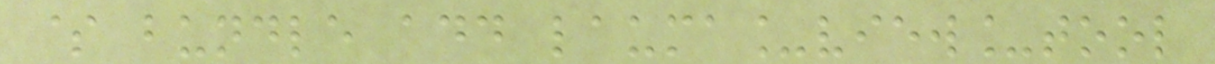$ bundle add lauma_view_tool
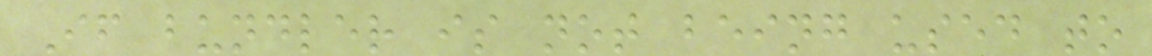If bundler is not being used to
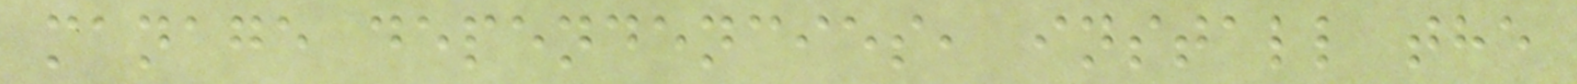manage dependencies, install the
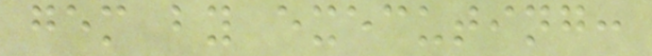gem by executing:
